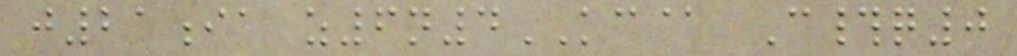j21ia z6n4KC@ C#q0
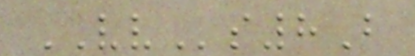VVs8B
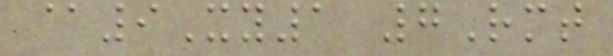@9Xy1 7Rmt
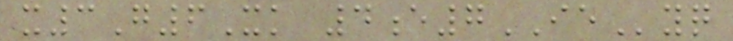x3G6Xk 4e7IEyq
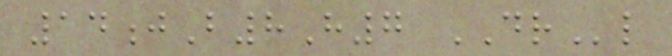14jB8H7 DRl
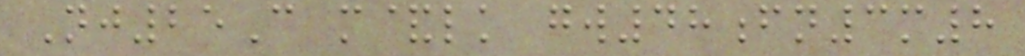Nj25C m&lk gw48fn3m8
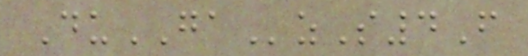DuGAzS4F
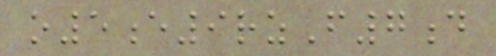o5e9rzF7d
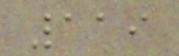119
